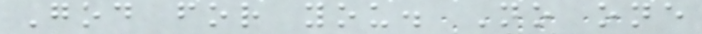God for you. No one
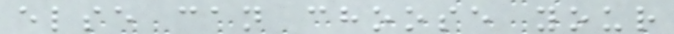else can choose your
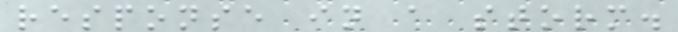response in a storm.
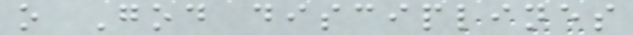o God disciplines
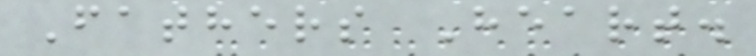Fathers Heart.
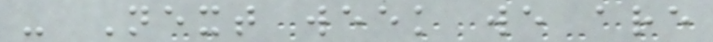- Next week we are
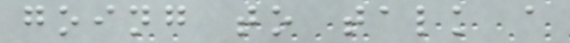going to talk a
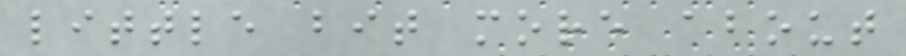little bit more about
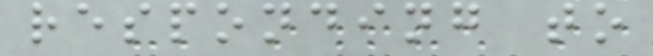responding to
